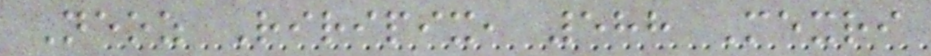Neoz Riripix, 588 Mexri
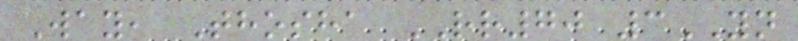Way, Thosha RR70 3YN
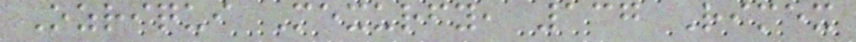Ozriqui Mexurfy, 137 Rimex
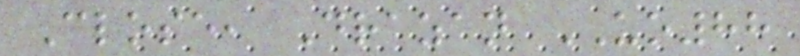Close, Drazan UO88
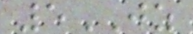5JZ
